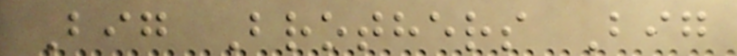Big Brothers Big
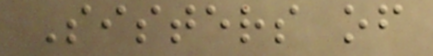Sisters of
